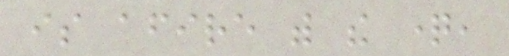is afire with the question,
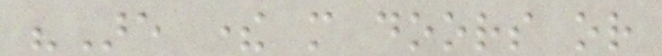"Are there more doors or
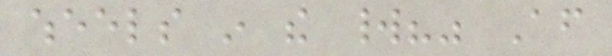wheels in the world?" After
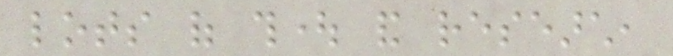lots of thought and research,
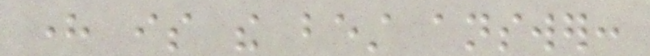here is the best answer:
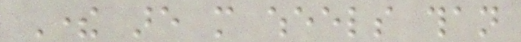There are more wheels than
